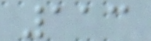113
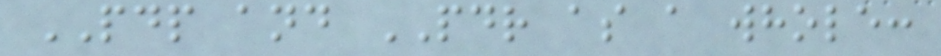PDP and PDR as a whole:
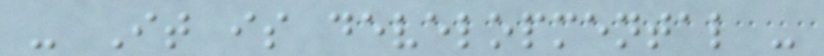- It is developmental -
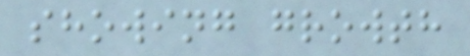showing growth
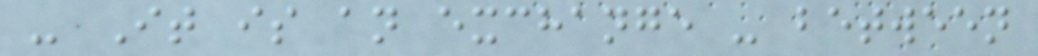- It is an exchange - between
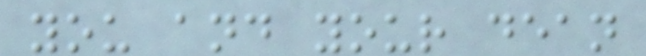you and your dean
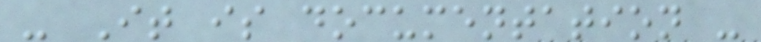- It is documentation -
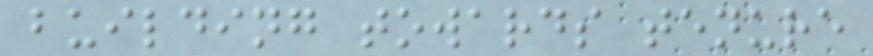building towards tenure
